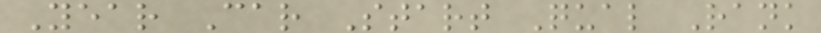Year Car Start Qual Rank
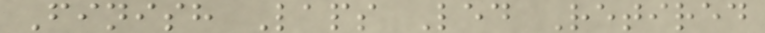Finish Laps Led Retired
